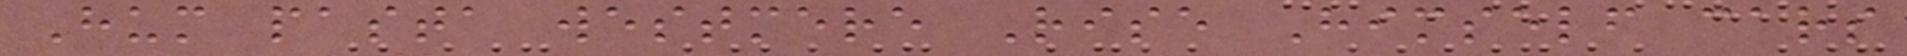Hum pasta westmere Rise Himself cars
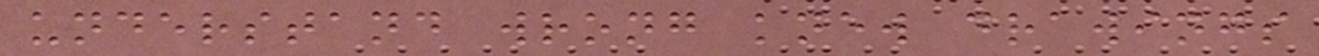understand wrong knew drawings
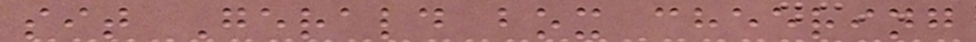sit Gerald box cheering
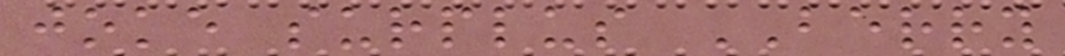joke surplus BERRY
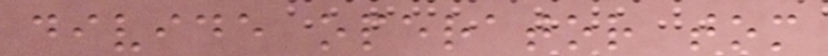divide operator tom
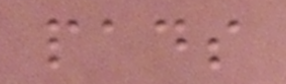pads
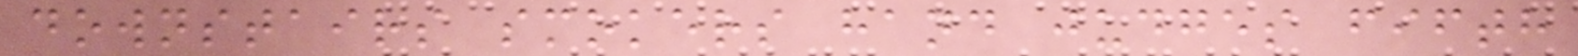downstairs smokers hand judges fifth
